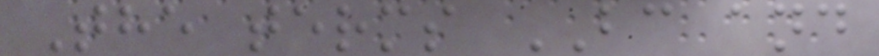The terms BC and
